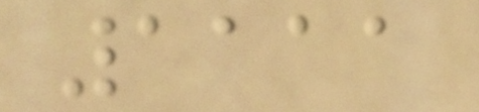1111
